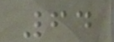64
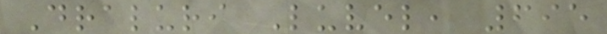Draluri Luvel, 695
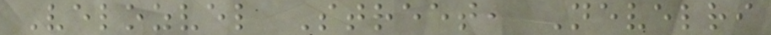Velozvel Street, Nevelri
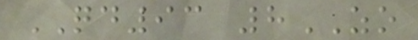QD93 8ZO
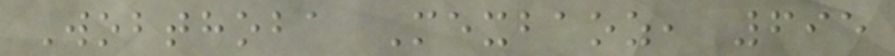Wobthoba Mexbaoz, 695
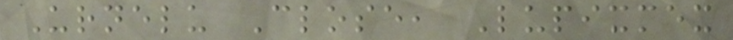Urnelu Close, Lupixmex
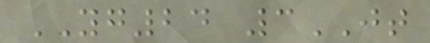YG24 3JT
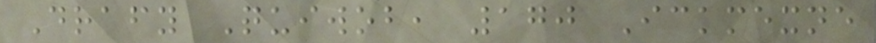Drafy Quiwob, 170 Ickmexne
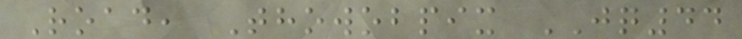Road, Thowobpix JQ44
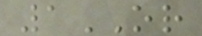1OR
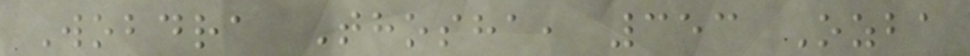Wobdra Thosha, 353 Ozba
